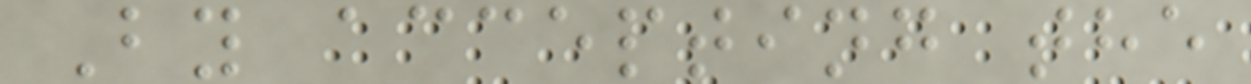By accepting the
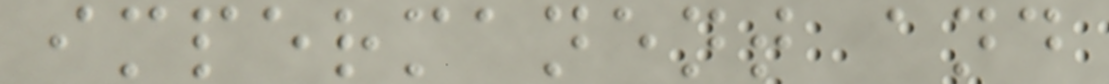impermanent and
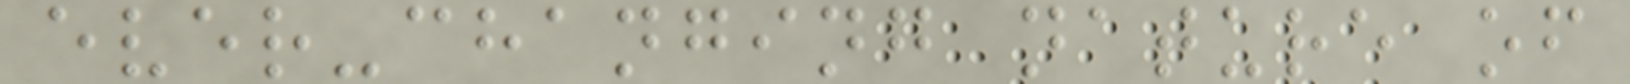ever-changing nature of
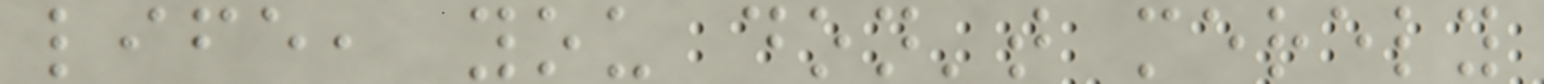life, you don't merely
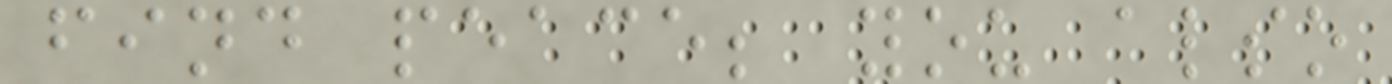find peace; you also
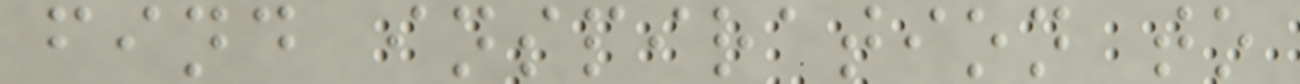find inspiration to
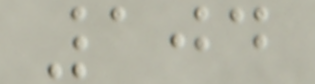104
